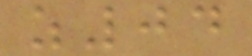z04
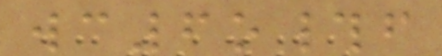wc6o#f
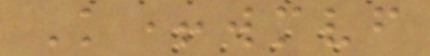K+wmvf
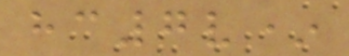hc7v*
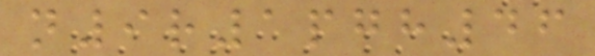n9r1pgh46
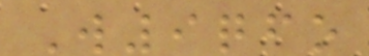W9qfo
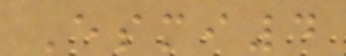Esmi4
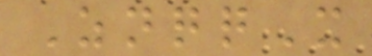ZnqqX
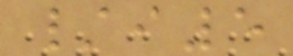/i5
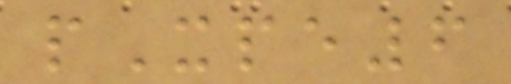pXpe6
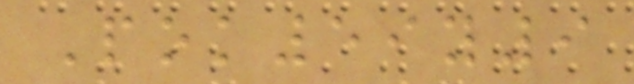Pok59y9
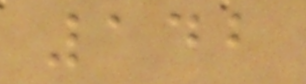142
